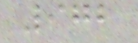972
